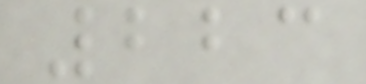223
